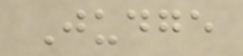Judge
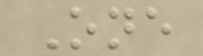One
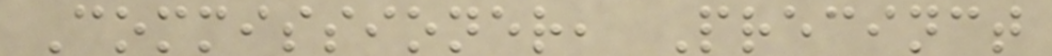Commissioner, Precinct
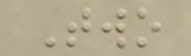Two
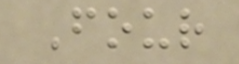Four
